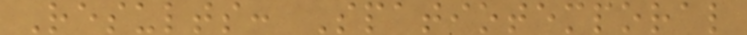Results: Spatiotemporal
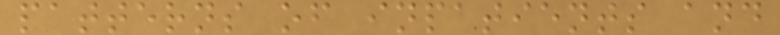patterns of inpatients and
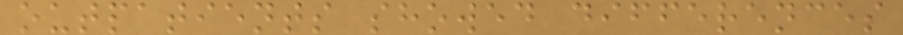outpatients showed differences
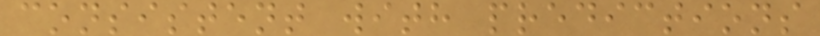consistent with predictions
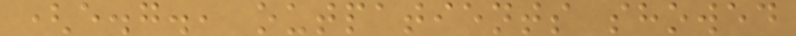(e.g., outpatients showed
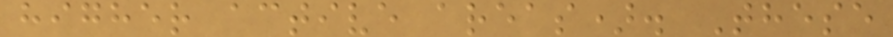higher active areas). These
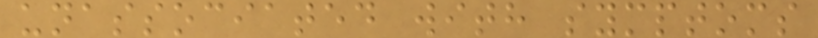unassociated with symptoms
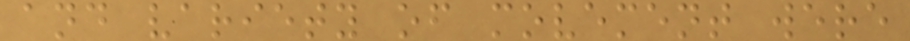and variety of movement were
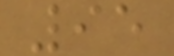95
